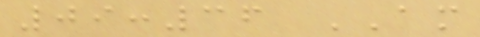09:36 AM
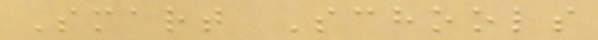Smart Schools
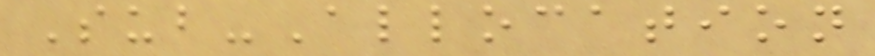Sub-Allocation
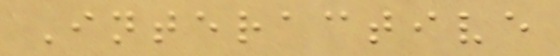Interactive
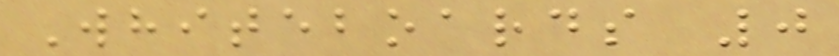Whiteboards 0
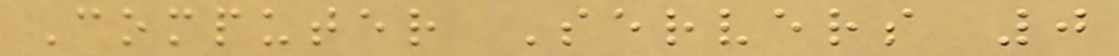Computer Servers 0
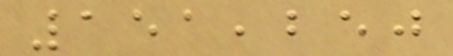151,250
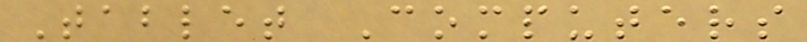Tablet Computers
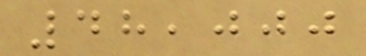48,000
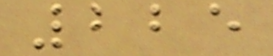225
